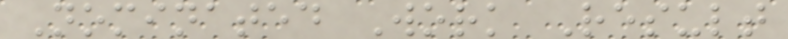Nominated Work Result
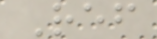Ref
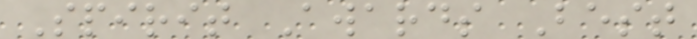Spirit Awards Best
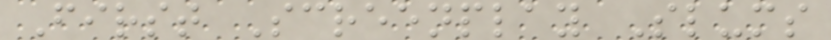First Screenplay Slums
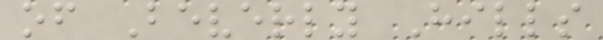of Beverly Hills
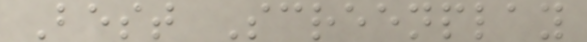Best Screenplay
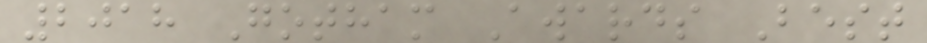2018 Gotham Awards Best
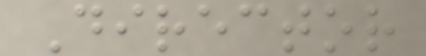Director
